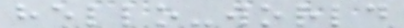hello-world
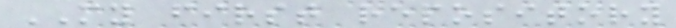MY first repository
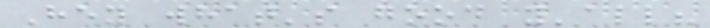Hey what's good y'all?
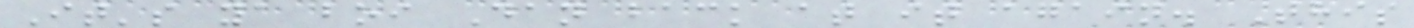It's ya boi Dan back at it again. This
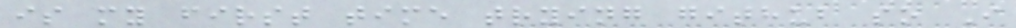is my first time trying github so I
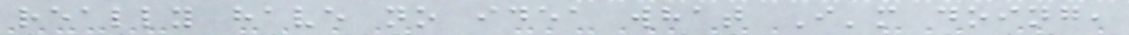really have no idea what I'm doing,
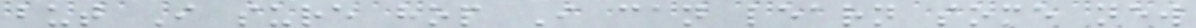but I sure hop I can learn some new
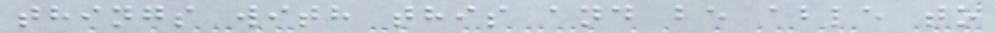things with this and be able to
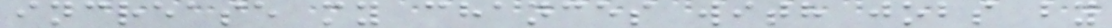increase my chances with jobs by
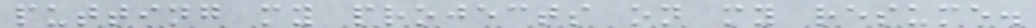putting my projects on my resume.
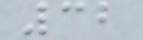32
